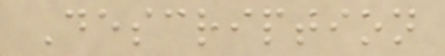Description
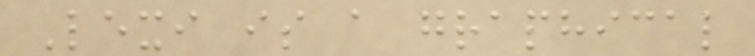Lexi is a graphical
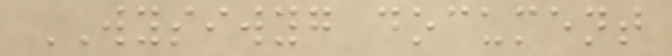WYSIWYG document
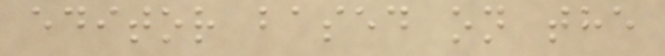editor based on the
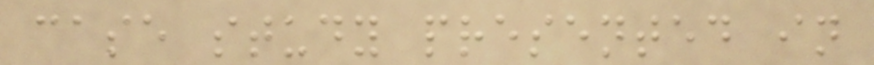case study presented in
